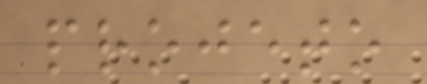projeto
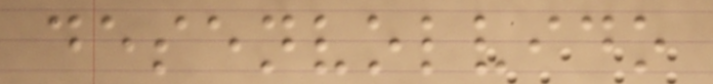desenvolvido
